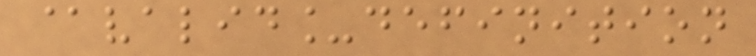@valid_definition
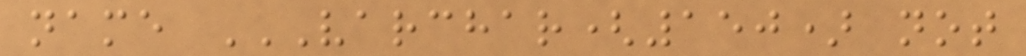name VARCHAR(150) NOT
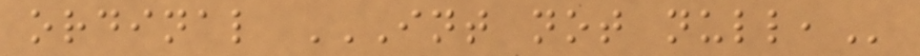ordinal INT NOT NULL,
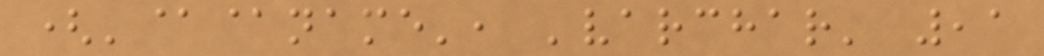('@@name', 'varchar' ,1
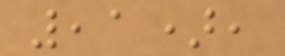,1),
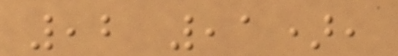,2 ,1),
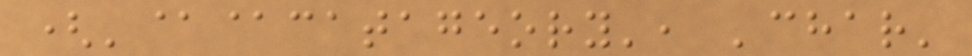('@@catageory', 'char'
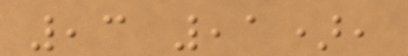,3 ,1),
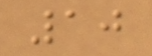10
